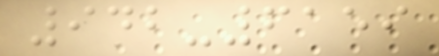942-6159
